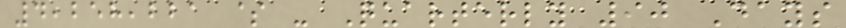4,258,221 $ - Quarterly 90 Days
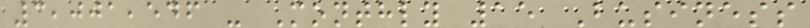3,001,546 - Monthly 15 Business
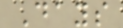Days
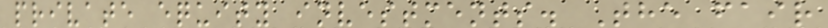private equity investments. The fair
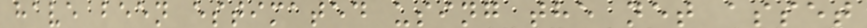have been estimated using the net asset
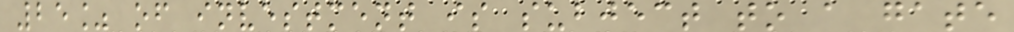25% of investment is subject to a gate
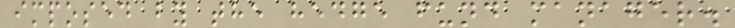imposed by the hedge fund manager.
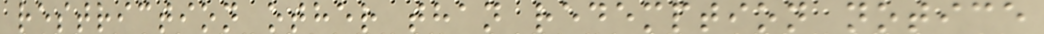restriction other than redemption notice
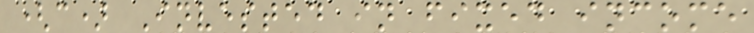(c) Invested in fixed income
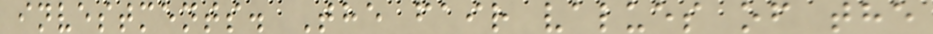investments. The fair values of the
